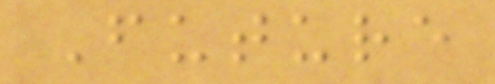Future
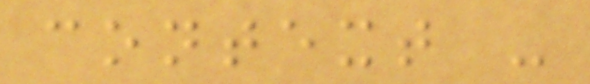context -
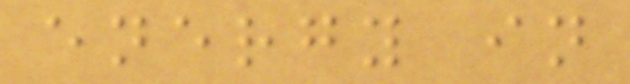energy in
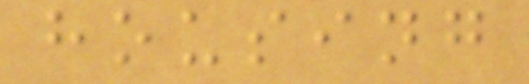housing
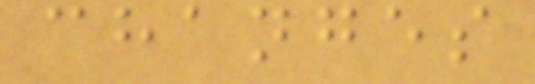changes
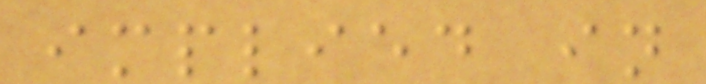implied in
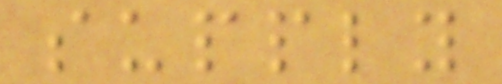supply
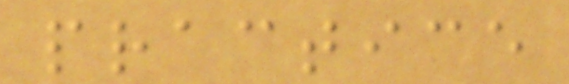practice
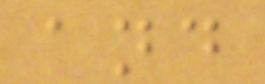and
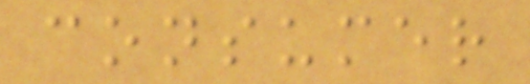consumer
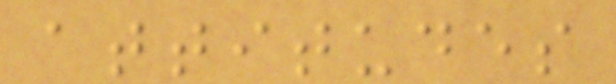attitudes
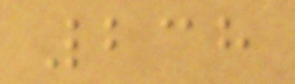238
